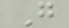G
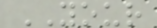YOUR
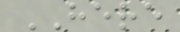HERE
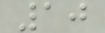10
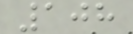108
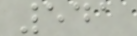541
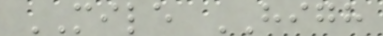MILE HIGH
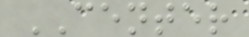CENTER
